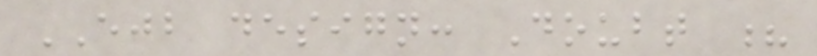EJB design: Doubt ?
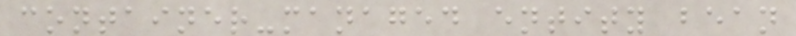container-managed entity bean
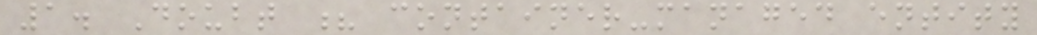1. Doubt ? container-managed entity
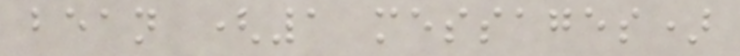bean (1 messages)
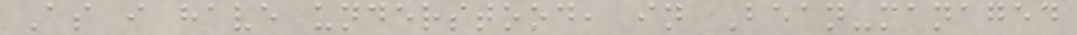As i have understood, in Bean-managed
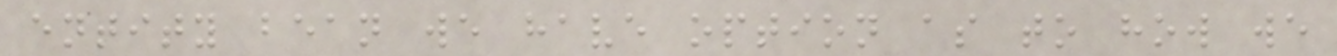entity bean we have option as to how we
